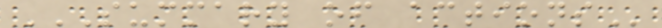SUMMARY OF ACTIONS
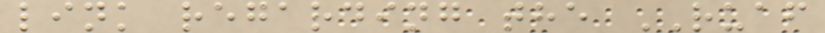link regarding the RUAF
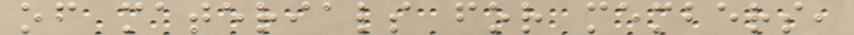of materials for members,
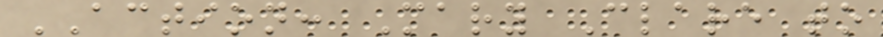ACTION: Mary Clare to
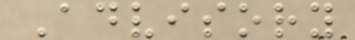Advisory
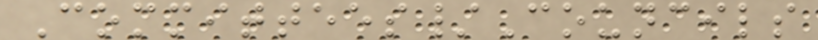Committees/Councils
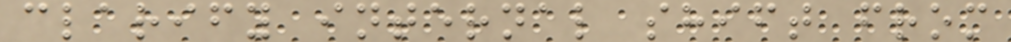clarify internal shift from
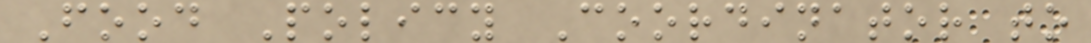Food Policy Coordinator to
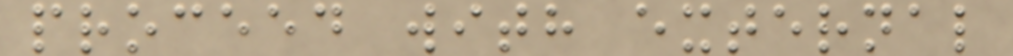proceed with external
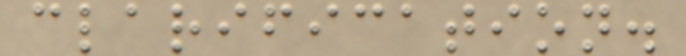clarification.
